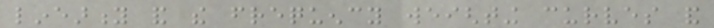linearity and the frequency weighting curves and
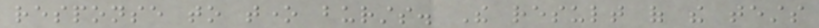response to tone bursts. The result of the tests
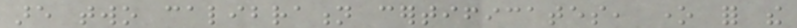are two calibration certificates, one for the
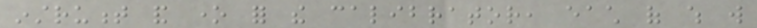instrument and one for the calibrator, each of which will
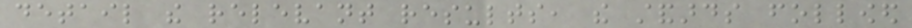detail the relevant results, the standards followed
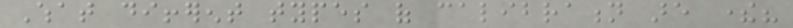What different types of calibration are there?
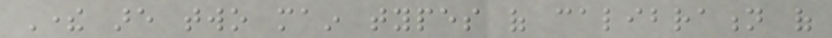There are two main types of calibration of
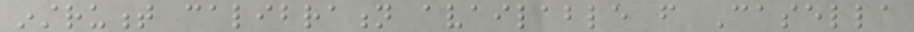instrument calibration available from Casella
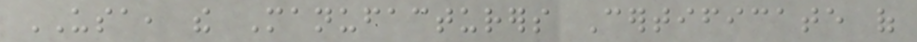USA, the Manufacturers Certificate of
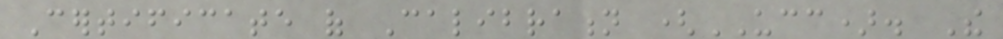Certificate of Calibration (UCC). The
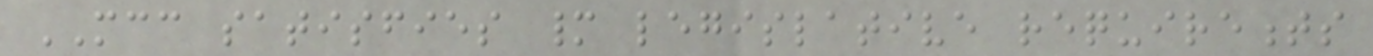MCC satisfies many legislative requirements
